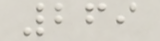269
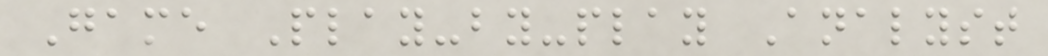Game Play-by-play Analyst
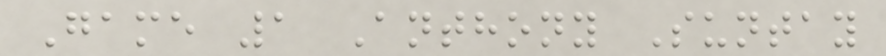Game 1 Anthony Suntay
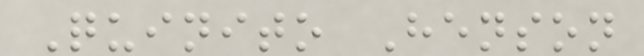Quinito Henson
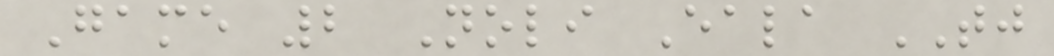Game 2 Noli Eala TJ
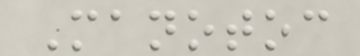Manotoc
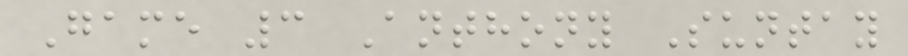Game 3 Anthony Suntay
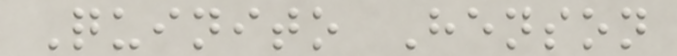Quinito Henson
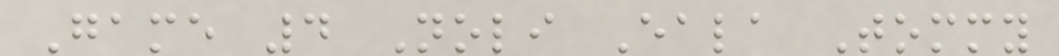Game 4 Noli Eala Tommy
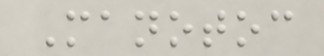Manotoc
